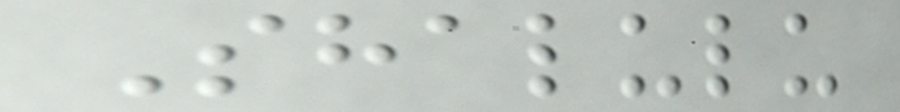Shalulu
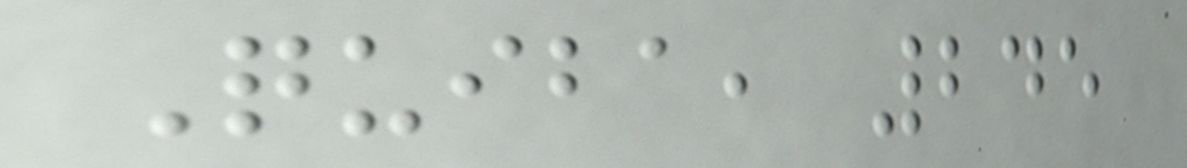Quiba, 245
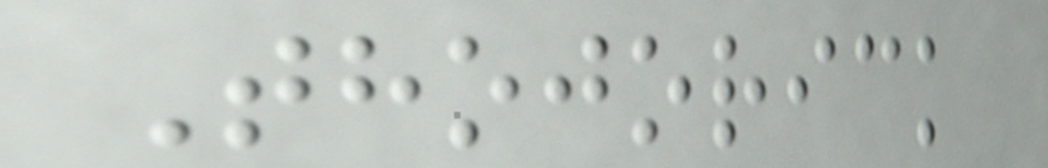Thojorick
